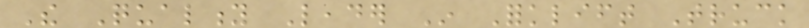The Quality Leader In Forklift Truck
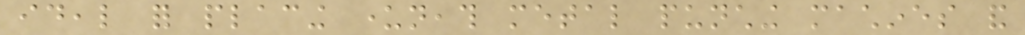ideal for placing underneath metal punching machines and
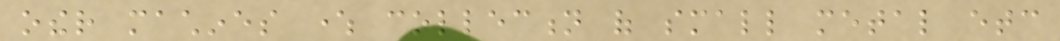other machines where collection of small metal etc
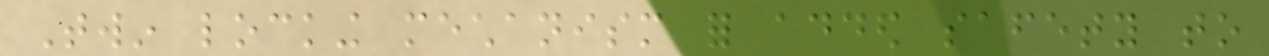Twin locking mechanism for added safety to
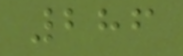286
